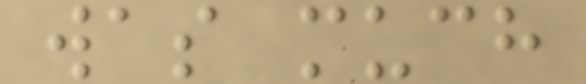was much
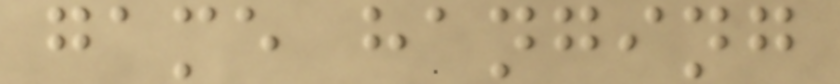game hanging
